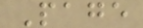Page
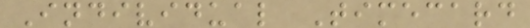Individual Timecard
